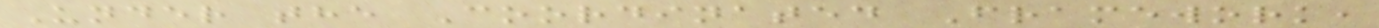Under the Coordinated Framework,
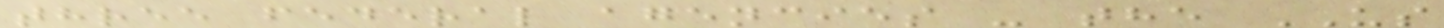three federal agencies - the US
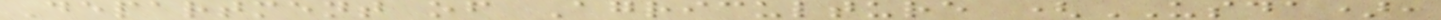Department of Agriculture (USDA),
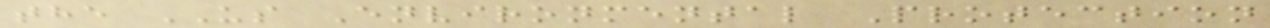the US Environmental Protection
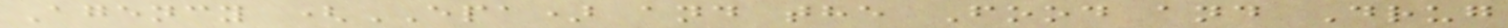Agency (EPA) and the Food and Drug
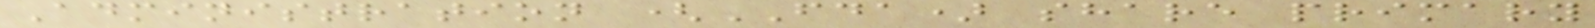Administration (FDA) share primary
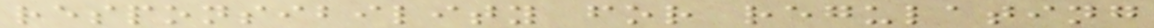responsibility for regulating
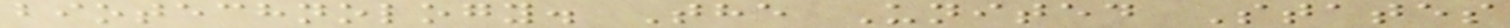biotechnology. The United States
